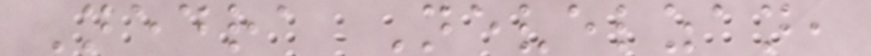Nedra Nevelzan,
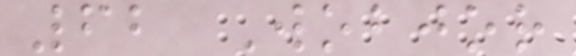62 Wobjor
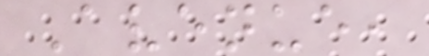Avenue,
